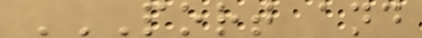PORT AND
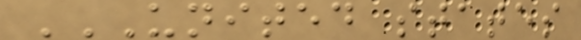UNITED STATES
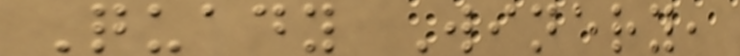Quady Winery,
